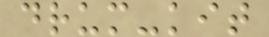drum-kit
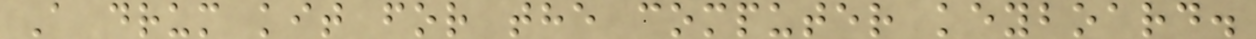A drum kit for the computer keyboard.
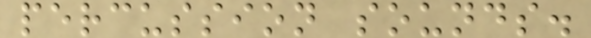percussion sounds.
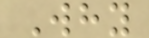Why
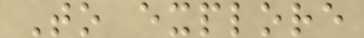To explore
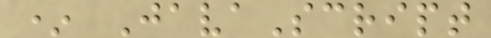* JavaScript
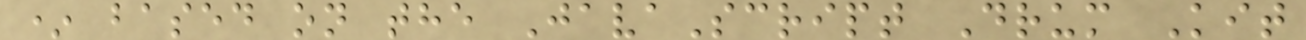* based on the JavaScript Drum Kit
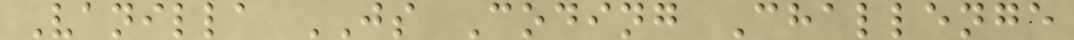Vanilla JS Coding Challenge
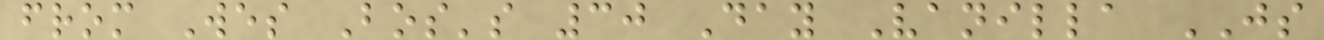from Wes Bos's 30 Day Vanilla JS
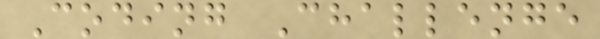Coding Challenge
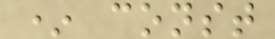* const
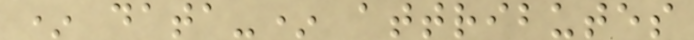* data-* attributes
